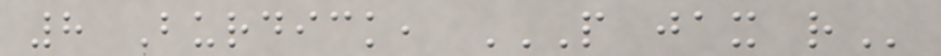8 Burdick, P JAX R
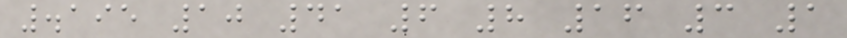.195 10 41 6 8 16 3 1
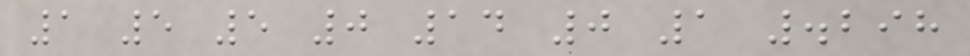1 5 5 0 14 0 1 .298
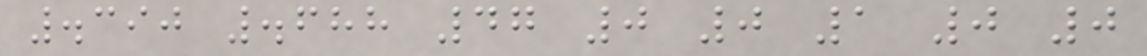.390 .688 47 0 0 1 0 0
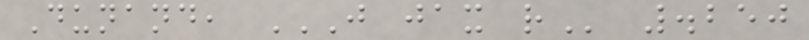Dunand, J JAX R .250
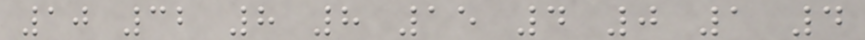10 32 8 8 15 4 0 1 4
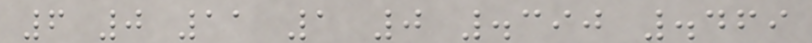6 0 11 1 0 .390 .469
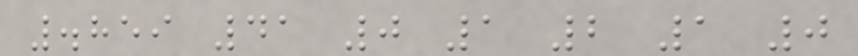.859 41 0 1 2 1 0
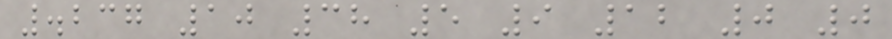.237 10 38 5 9 12 0 0
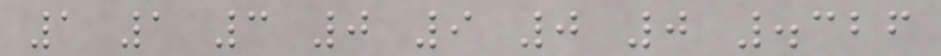1 1 3 0 9 0 0 .326
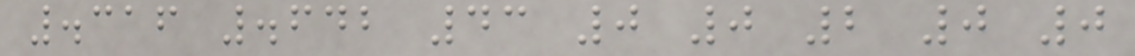.316 .642 43 0 0 2 0 0
